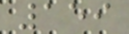159
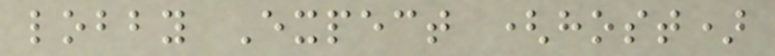lobby Expect (host)
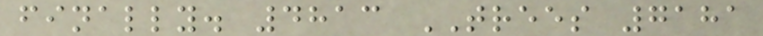finally. 4813 TREES 7181
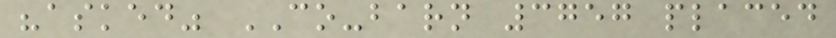"asked" CO-barn 3757 placed
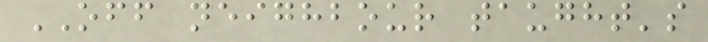OFF neighbour taught's
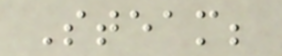Steam;
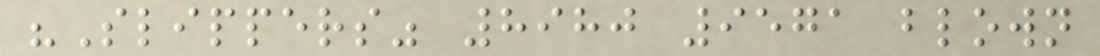"Slippers" 8980 9571 blown
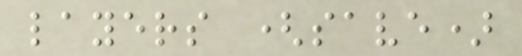layers (save)
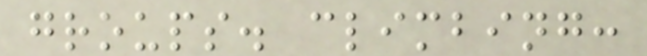groups. climbing:
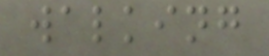walking
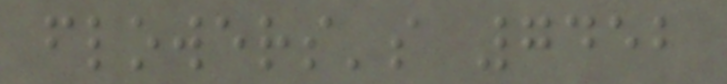flowers's 7452
